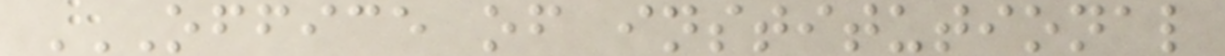OFFICE OF INSTITUTIONAL
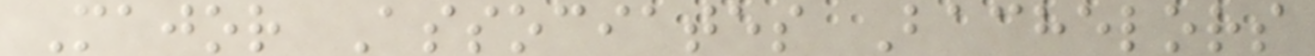Major Associates Bachelors
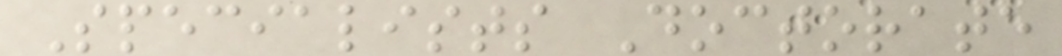Specialists Doctorate
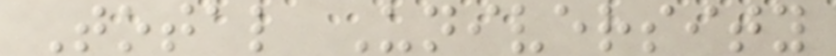Total University
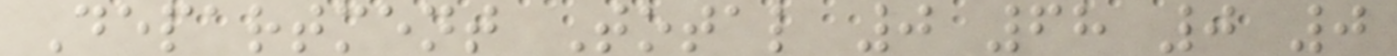Department Total 0 68 0 0
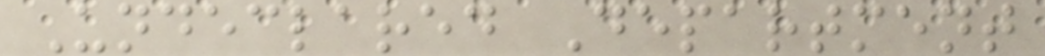Undeclared Department
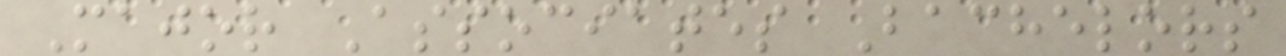Major Associates Bachelors
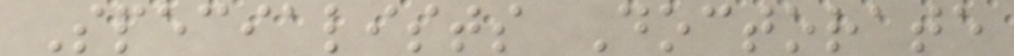Specialists Doctorate
